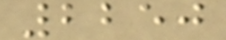2250
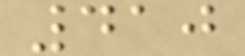410
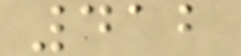412
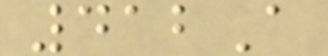412A
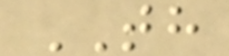TH
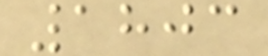1803
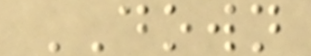DOWN
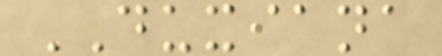DUXIANA
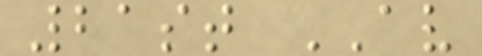21st AV
